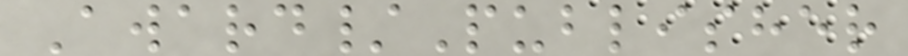Award/Publisher
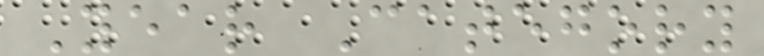Year Category
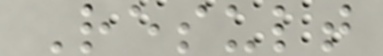Result
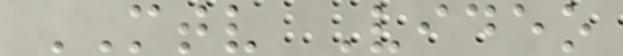MTV Video
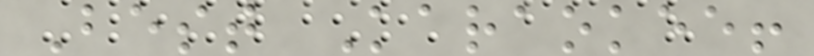Best Karaokee!
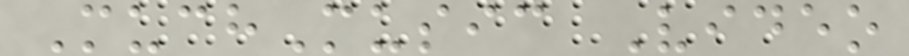MuchMusic Video
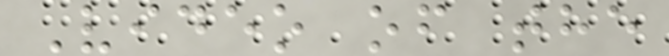Video of the
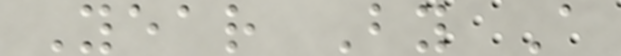Year By A
